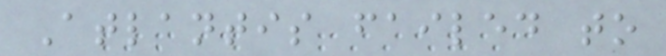Atlantis failed to
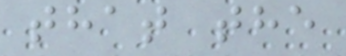that the
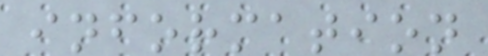information
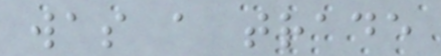was a trade
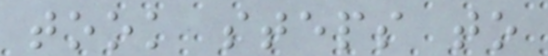took steps to
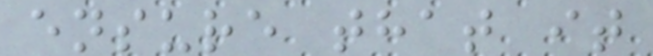ensure that it
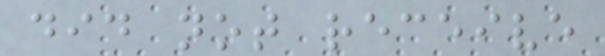did not receive
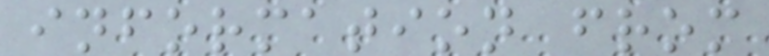information from
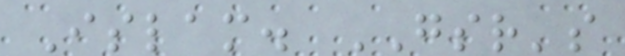Islam. GSR's
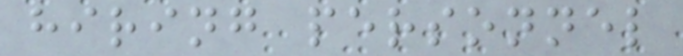hiring personnel
